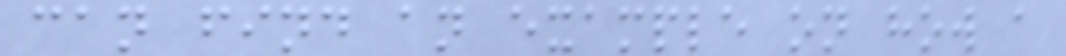can find an example on how a
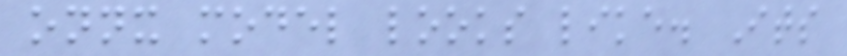onnx model looks like. Its
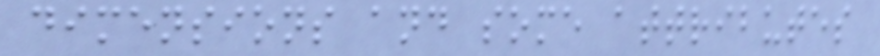dimensions and some attributes
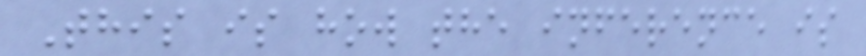This is how the inference is
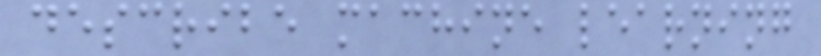describe machine learning
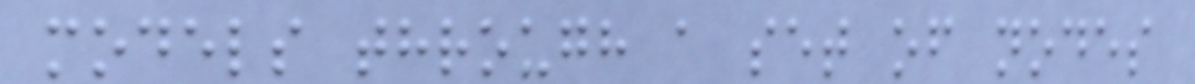models through a set of nodes
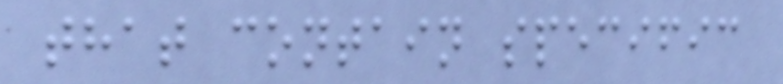that contain specific
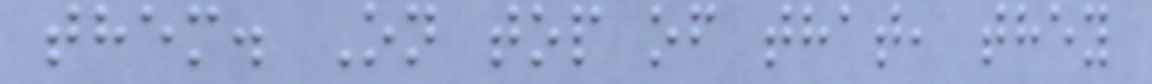them. On top of that, they
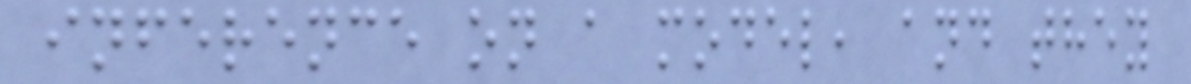inference on a model, and they
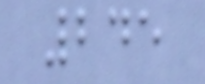245
